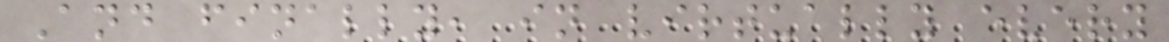And finally, in virtually every
